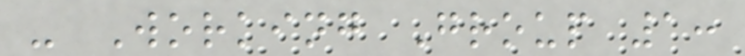- Working Group 1:
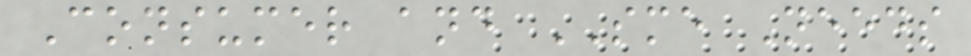Consumer and SME Needs
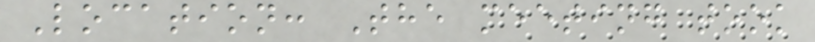Location: The meeting took
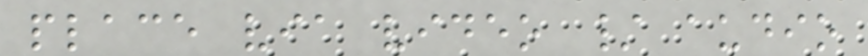place via video / audio
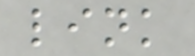link
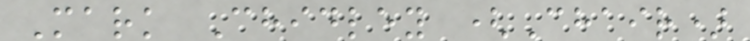Mark Chidley (Chair)
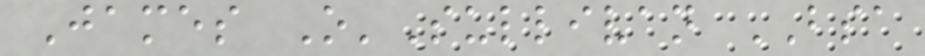James O'Sullivan BSA
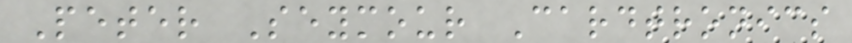Peter Seymour Cardtronics
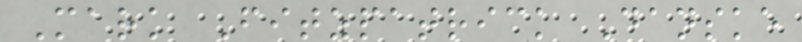Mark Fitzpatrick Danske
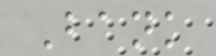Bank
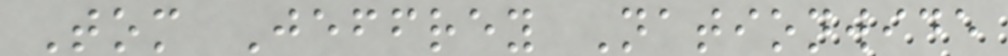Tom Jeffrey Nationwide
